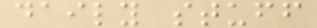daily stuff
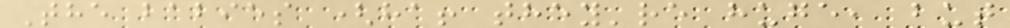The babies (ha! they're huge, but
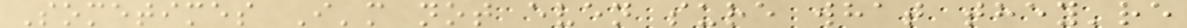Sometimes I'm not even sure what they're
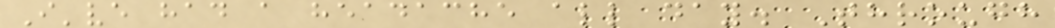I've had a headache all day. Through
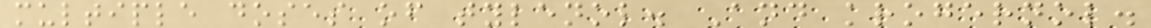multiple doses of tylenol. And krogernol.
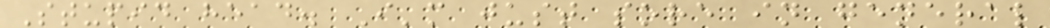Stupid head. I'm just sore in general
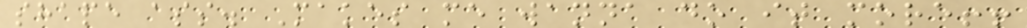shape ass. Makes me wanna do it more!!
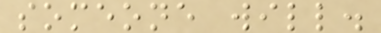someone will.
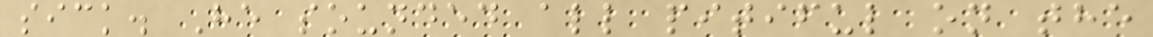sick. He sounded all pitiful on the
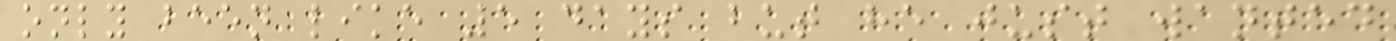only been like 5 days but he just wanted
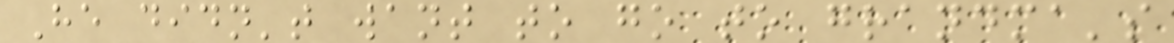He didn't want to go to grandma's
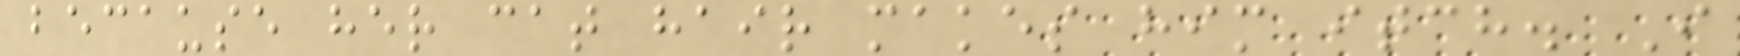because her cat hair makes him itch. I
